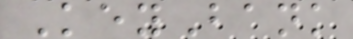KeyBank
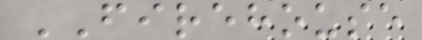FIREHOUSE
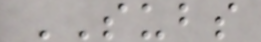SUBS
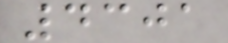4301
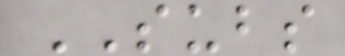SUBS
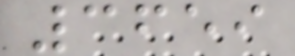3659
